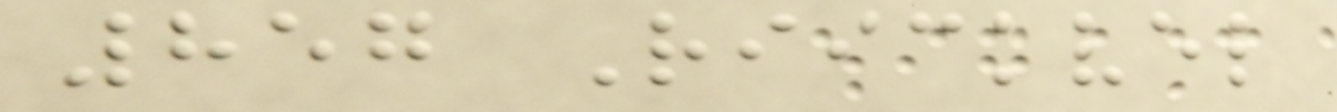857 Riickvel
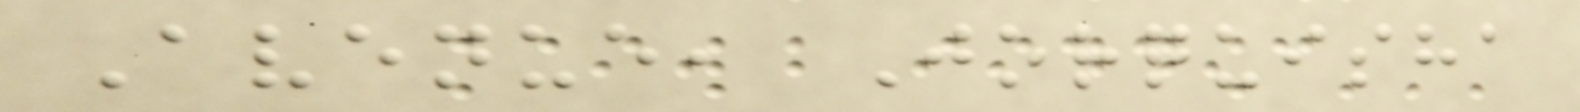Avenue, Jorquisha
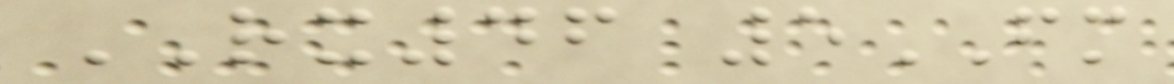RX46 5FM
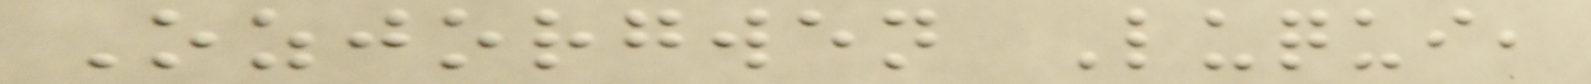Ozjorgwen Luqui,
